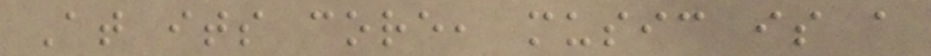At its core, music is a
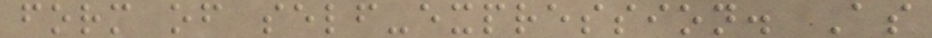form of self-expression. As
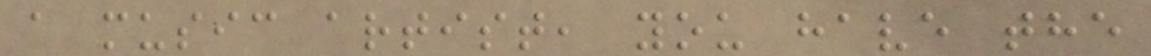a music artist, you have the
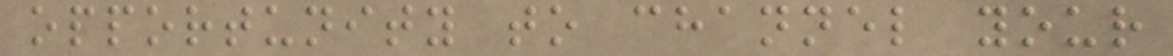opportunity to channel your
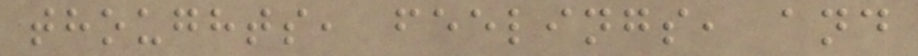thoughts, feelings, and
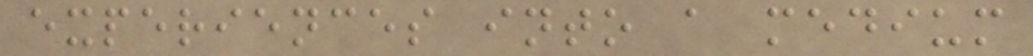experiences into a medium
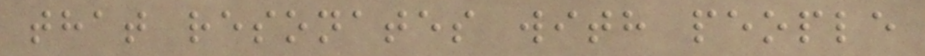that resonates with people
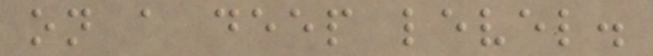on a deep level.
